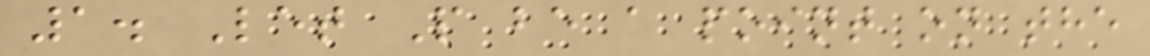1. Let P be a point on the
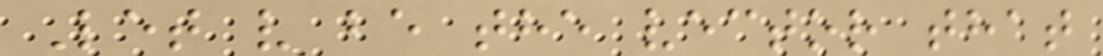Let v be the vector that
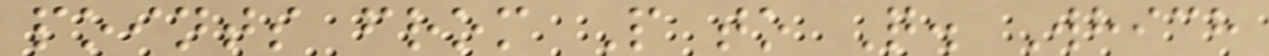points from P to Q. Which
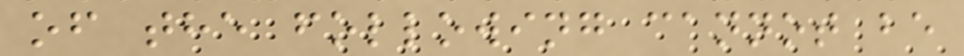of the following cannot be
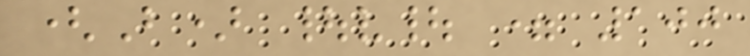(B) |v| = 100
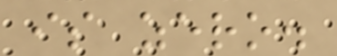is zero.
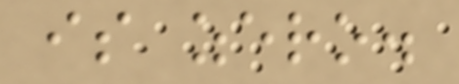is zero.
